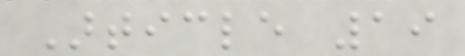Article 19
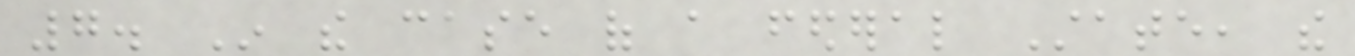7. In the case of a federal State, the
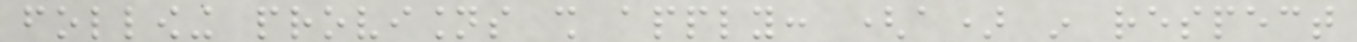following provisions shall apply: (a) in respect
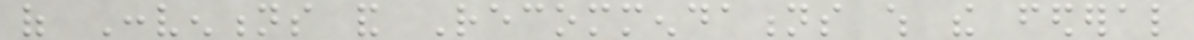of Conventions and Recommendations which the federal
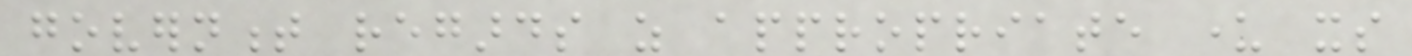government regards as appropriate under its
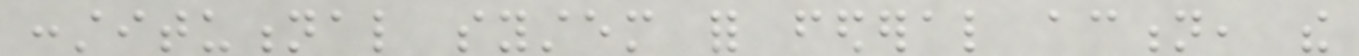constitutional system for federal action, the
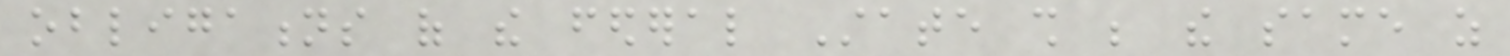obligations of the federal State shall be the same as
